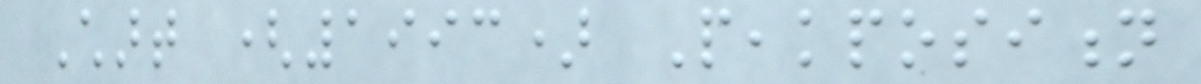Chart (1993) Peakposition
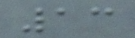13
